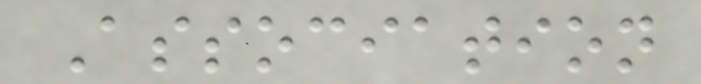Association
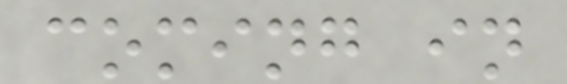coming in
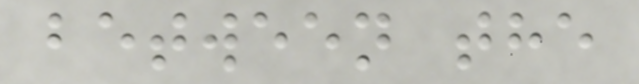between the
